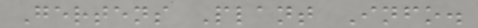Gertens Plant Info.
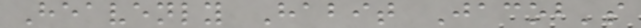Heavenly Habit Jacob's
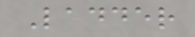Ladder
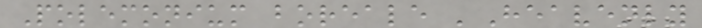Polemonium boreale 'Heavenly
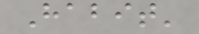Habit'
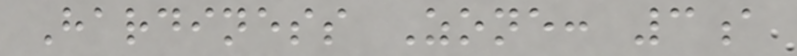Hardiness Zone: 3a
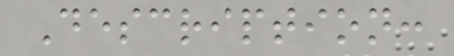Description:
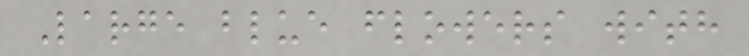Large blue flowers with
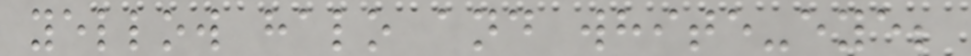yellow halo and white-eye;
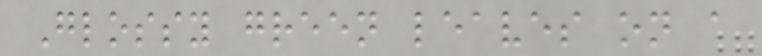Glossy green leaves on a
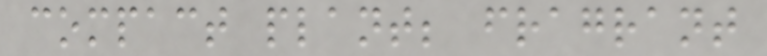compact plant; fragrant
